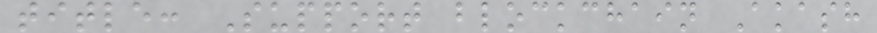title: Support blockchain Akash
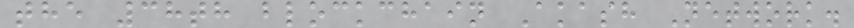the 38th blockchain Akash Network.
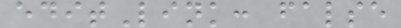editLink: false
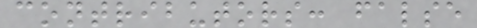contributors: false
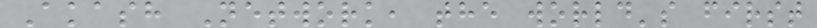Akash Network, the world's first
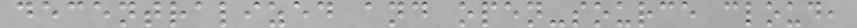decentralized and open-source cloud,
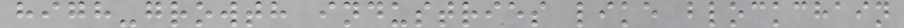high-growth industries like blockchain
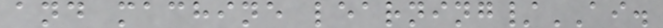and machine learning/AI.
